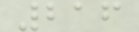216
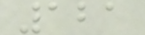121
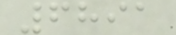6891
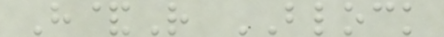H&R BLOCK
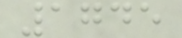1745
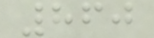860
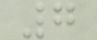7
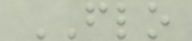FLO
